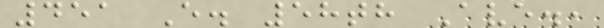451 E. 58th Ave.,
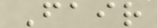Fair
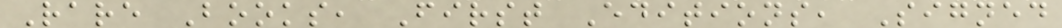Rare Books, First Editions, Signed
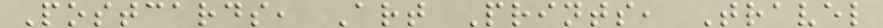Postcards, Art Prints, Travel
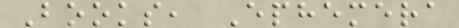Books, Ephemera
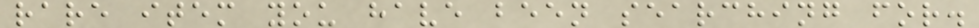rare item you have been searching for.
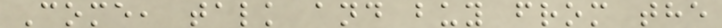Come, talk and buy from the
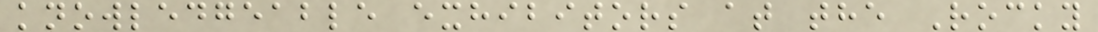knowledgeable exhibitors at the Rocky
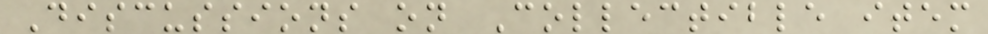Discussions on Collectible item
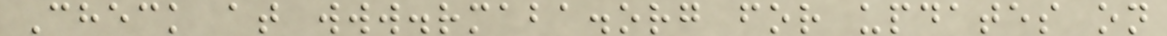Check at www.rmaba.org for updates on
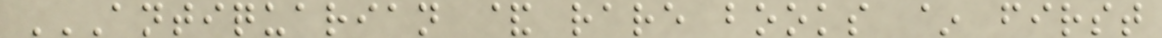ANTIQUARIAN & RARE BOOKS ~ FIRST
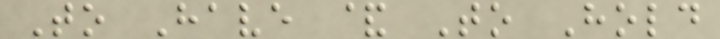To Have & To Hold
